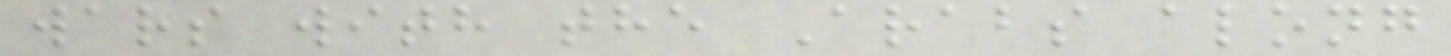wars with the Arabs along
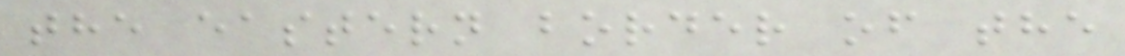the eastern border of the
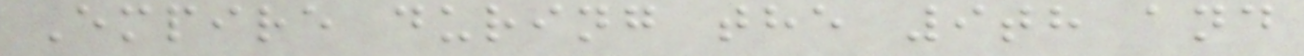Empire during the 9th and
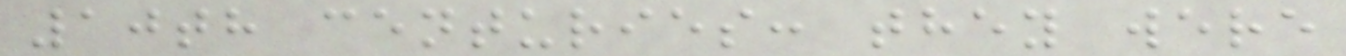10th centuries: they were
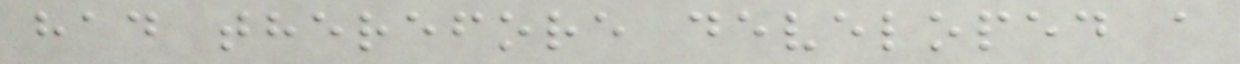had therefore developed a
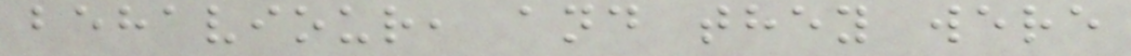behaviour, and they were
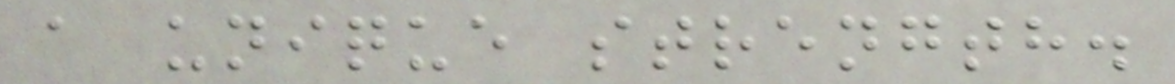a unique strength.
